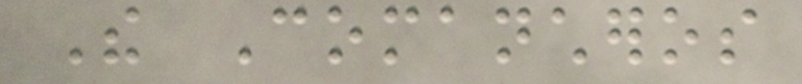The Comancheros
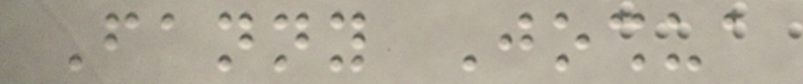Fanny Joshua
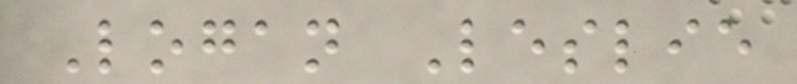Logan Leslie
